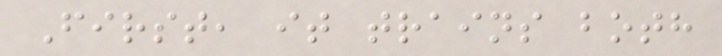First, it trains both
